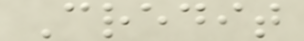Credit
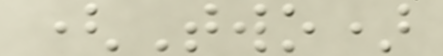(Two)
